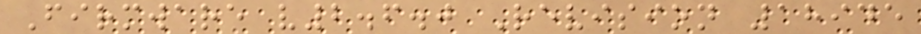Firmware v2.6.0 Revision 18945
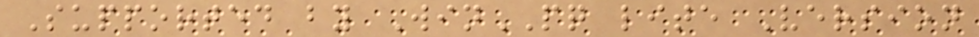Supported by WinPQ lite Version
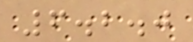6.2.0
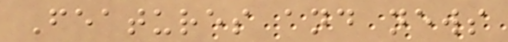Features and news
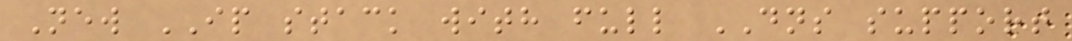New IP stack with full DNS support
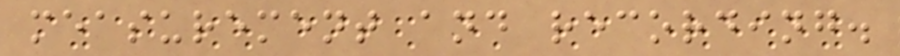measurement and recording.
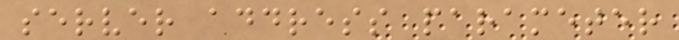server address parameter
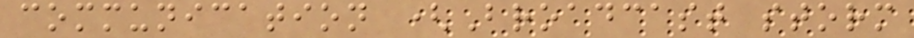communication (Broadcast storm
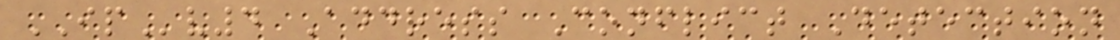IPv4 Address Conflict Detection
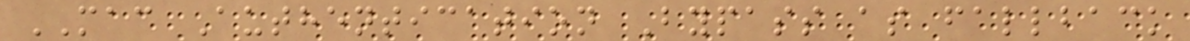MAC Authentication Bypass as fallback
